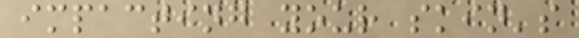impacting your skin's
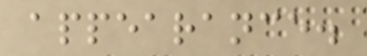appearance.
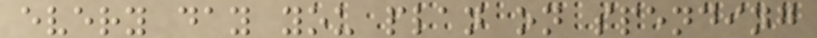every day you plan on spending
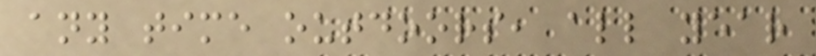any time outdoors, all year
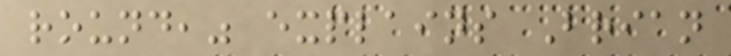round," explains Brian
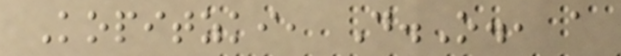Kopitzki, D.O., a
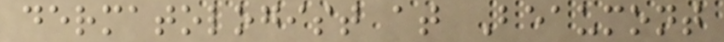dermatologist at Beaumont
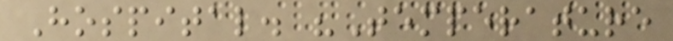Hospital. "Temperature
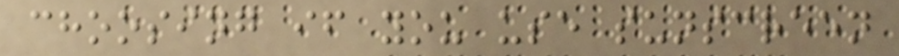choosing if you use sunscreen
